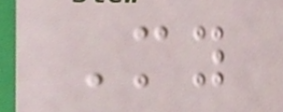My
